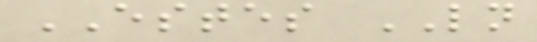ESTES LN
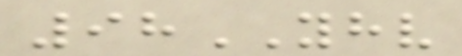98YHV
